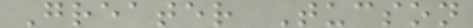Greater Tucson
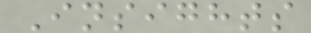Insights
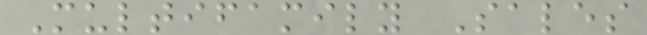Multifamily Sales
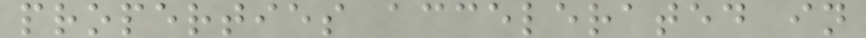properties accelerated in
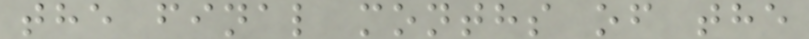the final months of the
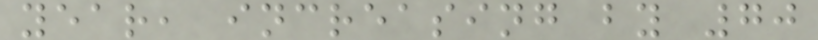year, increasing by 70
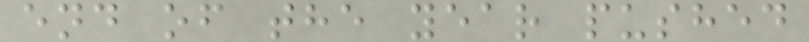end of the year pushed
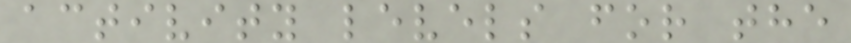activity levels for the
